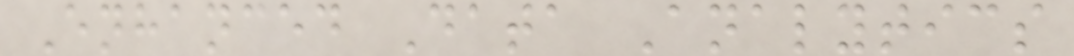Enhanced Data Analytics
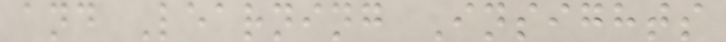and Learning Insights
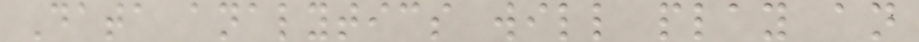Data analytics will play an
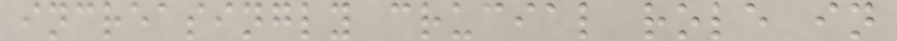increasingly crucial role in
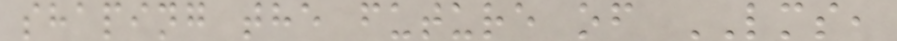shaping the future of LMS,
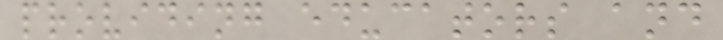providing educators and
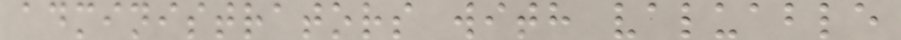administrators with valuable
